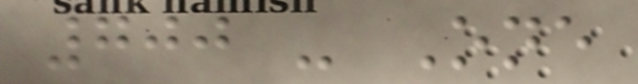700 - One
